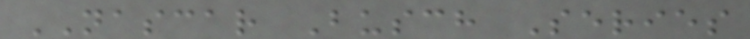NASCAR Busch Series
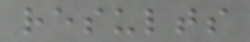results
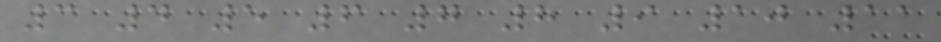3 4 5 6 7 8 9 10 11
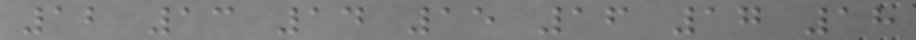12 13 14 15 16 17 18
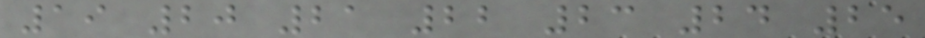19 20 21 22 23 24 25
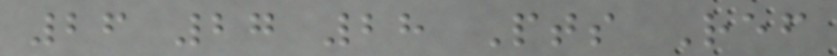26 27 28 Pts Ref
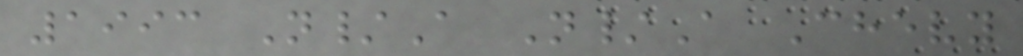1993 N/A N/A Chevy
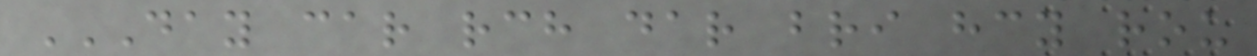DAY CAR RCH DAR BRI HCY ROU
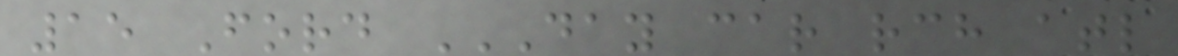15 Ford DAY CAR RCH ATL
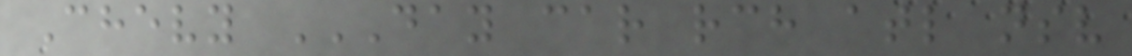Chevy DAY CAR RCH ATL NSV
